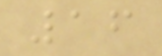16
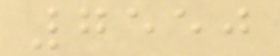7550
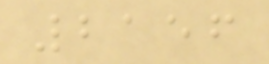2156
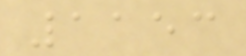1153
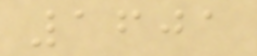1601
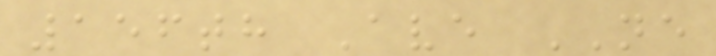156th Ave NE
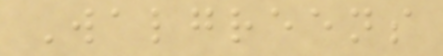Walgreens
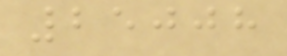25008
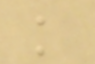k
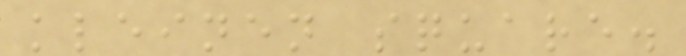kleinen square.
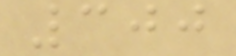300
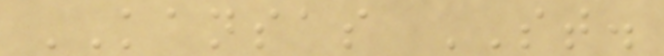KANSAS ST.
